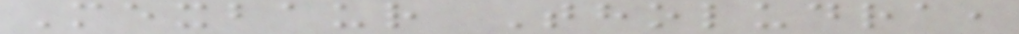Mexbaur Tholudra,
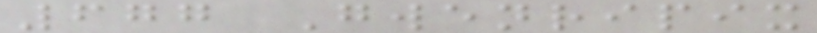677 Gwenripix
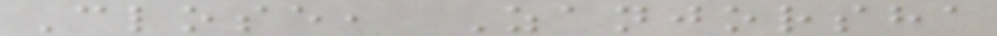Close, Zanjorsha
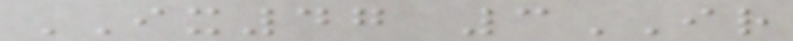IX47 3IR
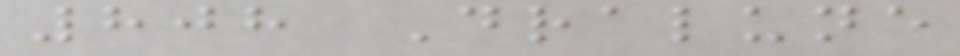808 Dralune
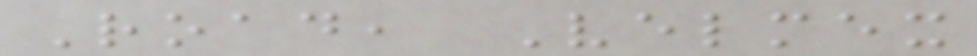Road, Velmex
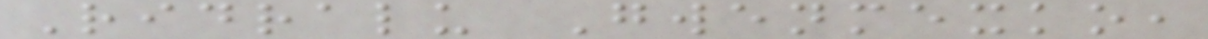Ridralu Gwenmexko,
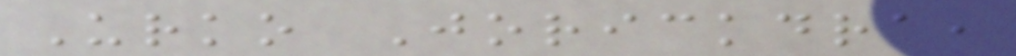Urko Jorickdra,
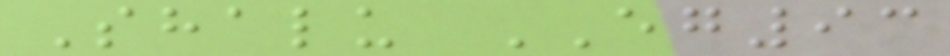Shalu EG93
